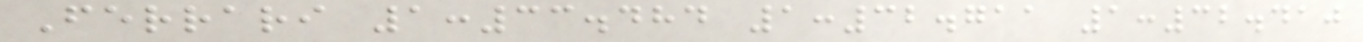Ferrari 1:33.484 1:32.711 1:32.410
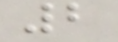2
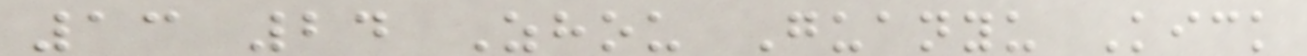13 24 Zhou Guanyu Kick
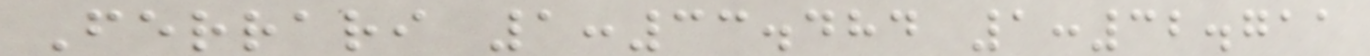Ferrari 1:33.484 1:32.711
